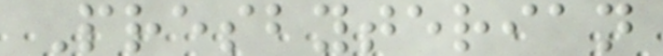Presbyterian
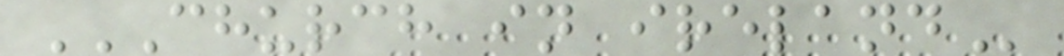CHURCH IN IRELAND
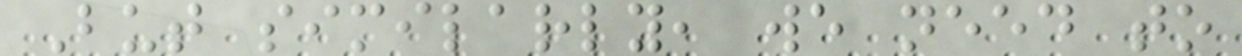But similarly, we need to
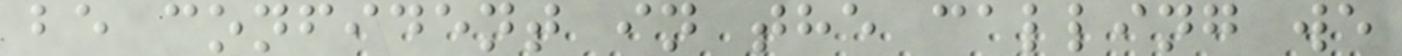be confident in the calling we
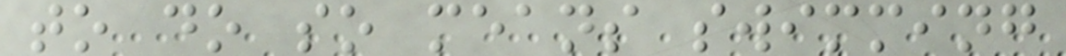to do so means swimming
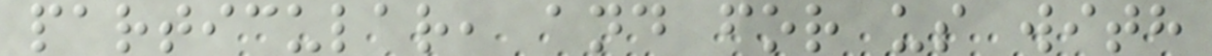particular, and for us with
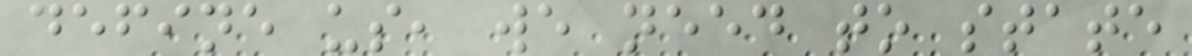define us, we need to state
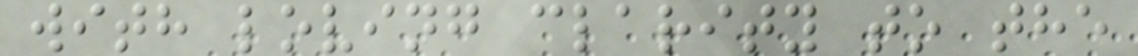with loving clarity to the
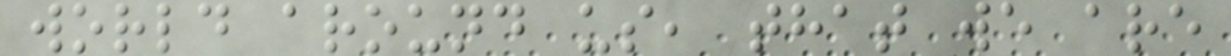world around us, that we are
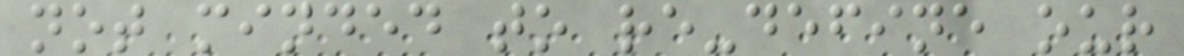not minded to re-define our
